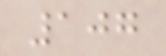107
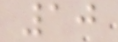10
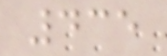435
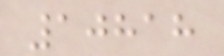10818
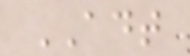ADT
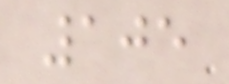105
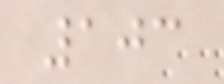103
